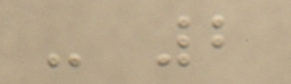- 2
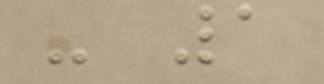- 1
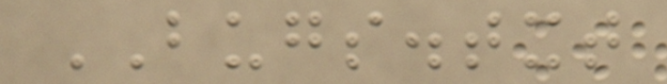BUGS.txt
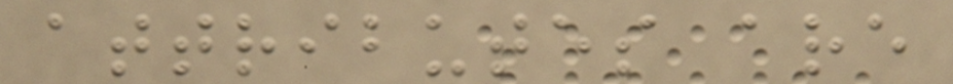attributes are
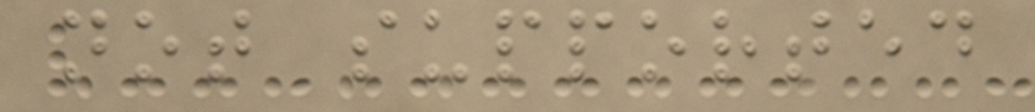not supported
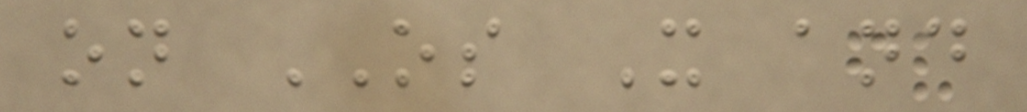on OS X and
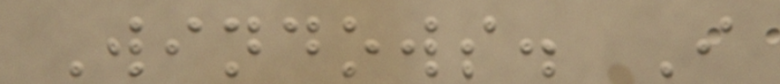Windows. I
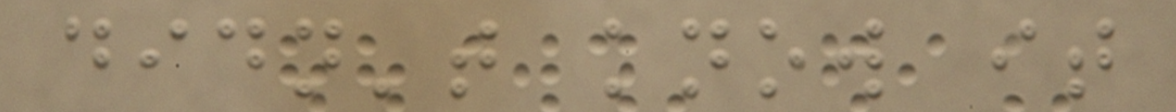didn't know it
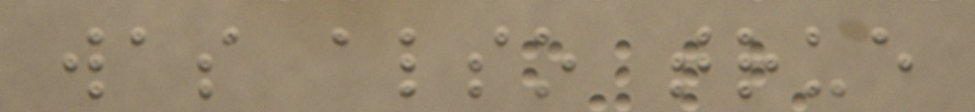was also true
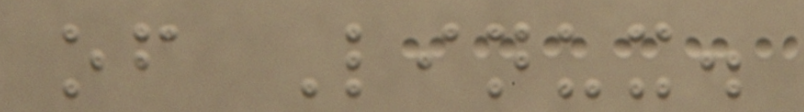of Linux.
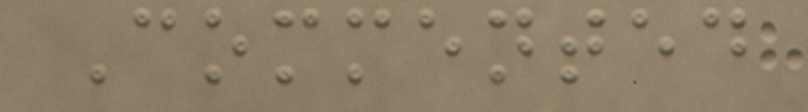Commented
